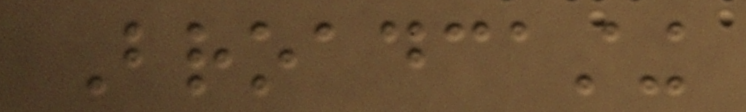Broadcasting
